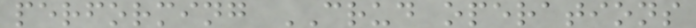performing CRUD operations
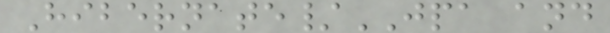Hibernate/JPA and
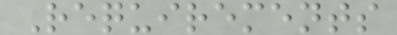Requirements
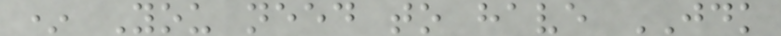* You need to have JDK
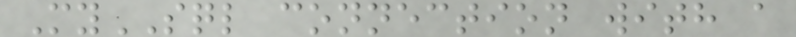MySQL connection with a
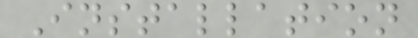Installation
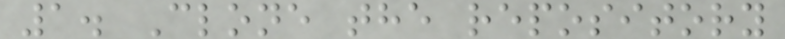1. Clone the repository
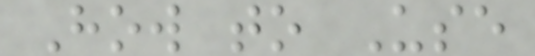How to Use
